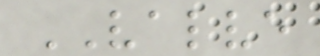VALVE
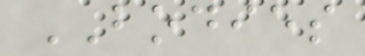BODIES
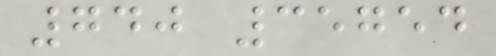740 35754
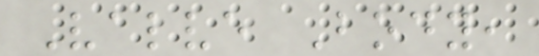Valve Body,
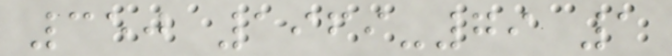350 1969-79 1
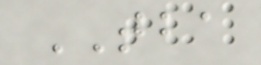TBA
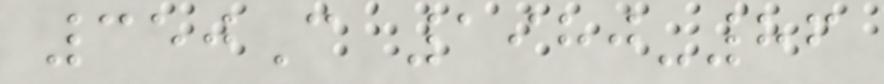350C 1980-86
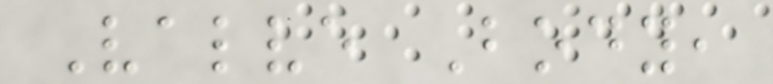Valve Body,
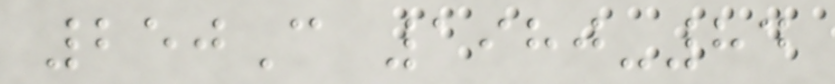250C 1980-84
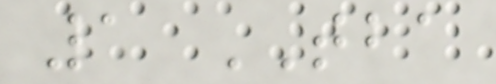1 TBA
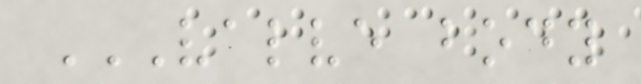VALVE BODY
